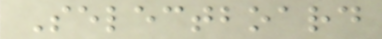Selectboard
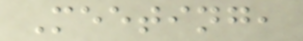Meeting,
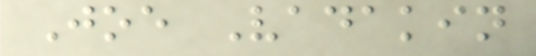Joe Vadakin
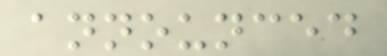announced
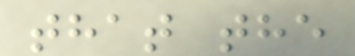that the
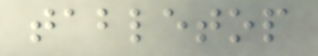tabletop
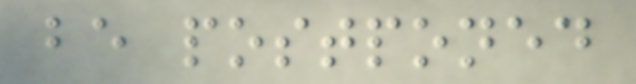be postponed
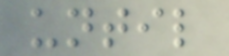until
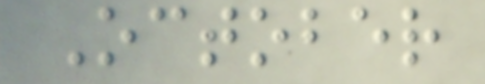October
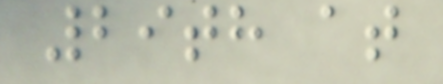29th at
